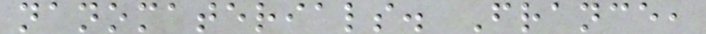nanomaterials. France,
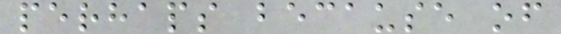perhaps because of
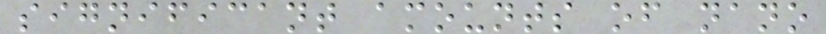significant amounts of nano
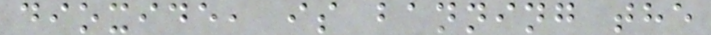dioxide, is banning the
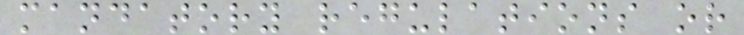mandatory regulations or
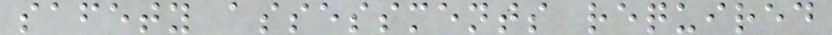safety assessments required
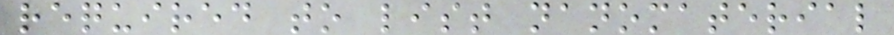required to list nanomaterial
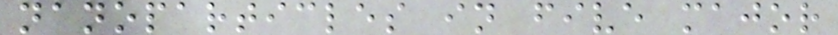nanoparticles in five major
